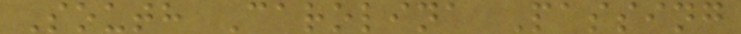South Carolina Passing
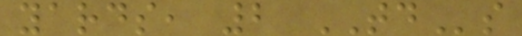yards, 2 TDs
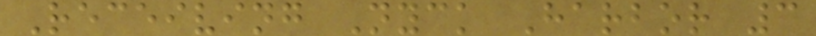Receiving Nyck Harbor 3
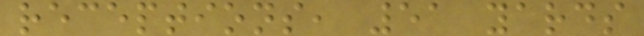receptions, 51 yards
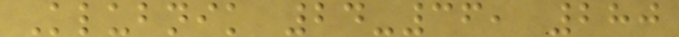Klubnik 24-36, 280
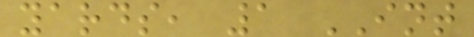yards, 1 INT
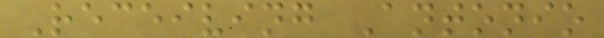Receiving Antonio
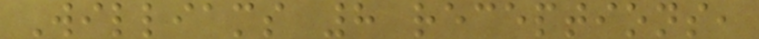Williams 8 receptions,
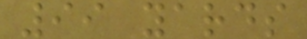99 yards
